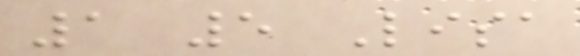1 5 Lisa
